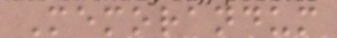Memorandum
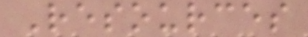Resources
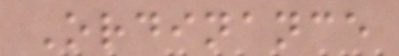Ordinance
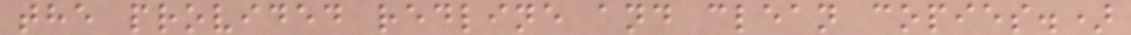the provided redline and clean copies.)
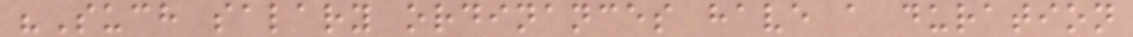"Such salary ordinances have a duration
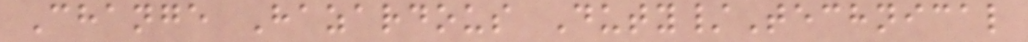Change Hazardous Duty/Technical
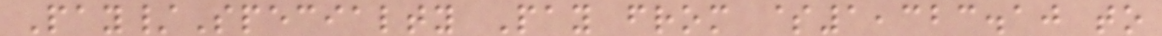Pay/Specialty Pay from $1,323.10 to
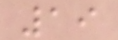19
